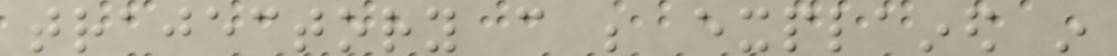trajectory can be explained in
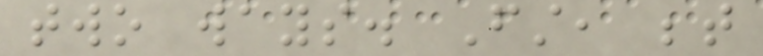two ways. First, between
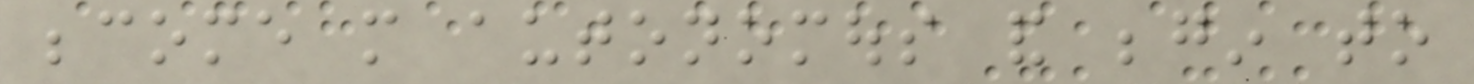become more autonomous and begin to
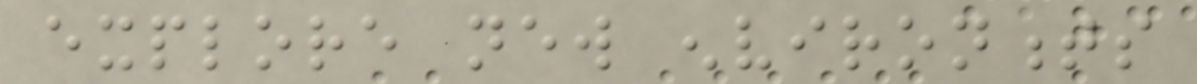explore new environments
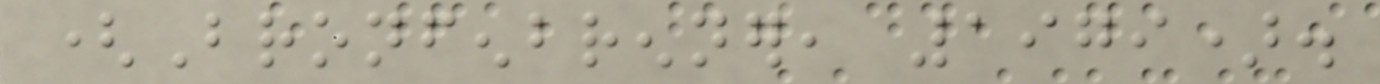(Bronfenbrenner, 1979).
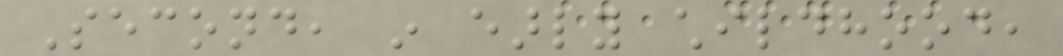Second, in early childhood,
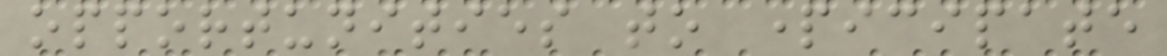opportunities to participate
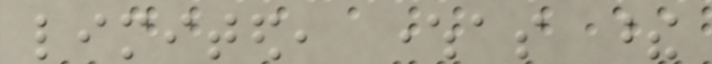limited, whereas these
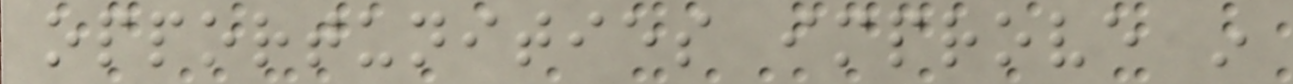opportunities improve in
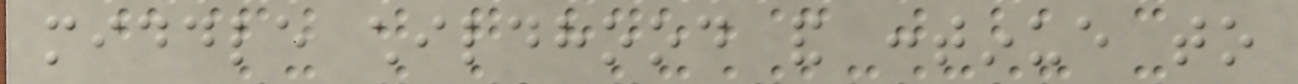middle childhood and continue to
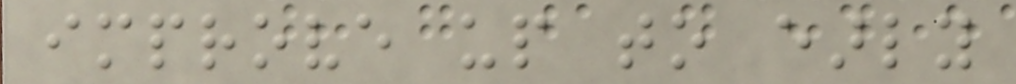improve up to early
